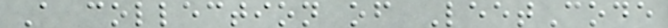A collection of LeetCode
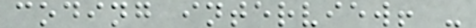coding interview! -
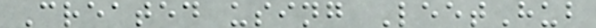Created using LeetHub
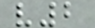v2
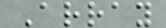Array
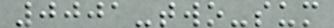0001-two-sum
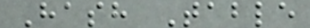Hash Table
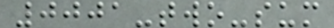0001-two-sum
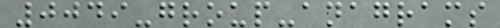0049-group-anagrams
